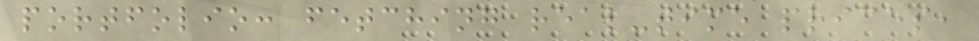portfolio: fetching real-time prices,
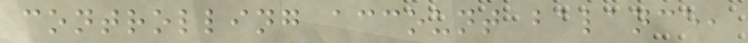controlling account balance,
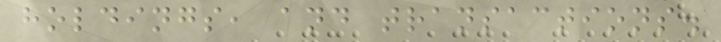holdings, and transactions.
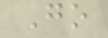Go
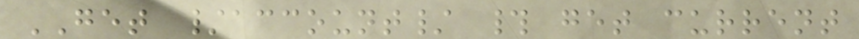GET /account/ # get current
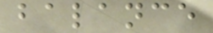balance
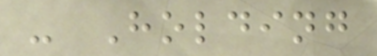- Holding
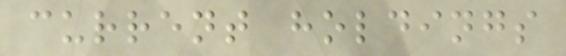current holdings
